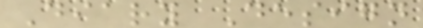Diary Design
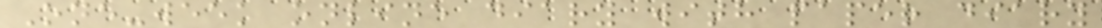One-week online diary with paper diary
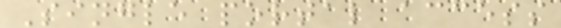Single portal access
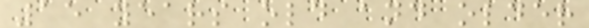15 years old and older
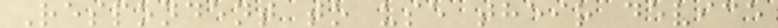Respondent to use their device
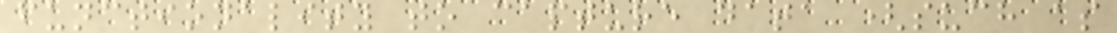functionality to capture data (such as
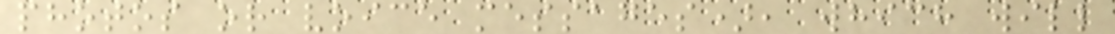photos or voice messages), which will
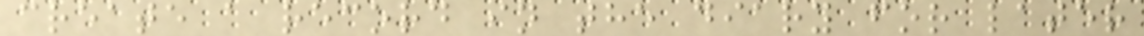create a record in the diary for later
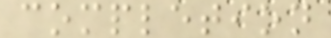completion
